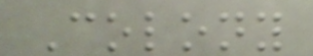Colony
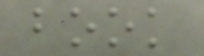book
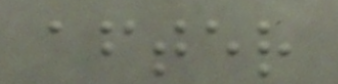after
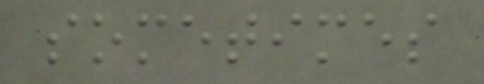sometimes
